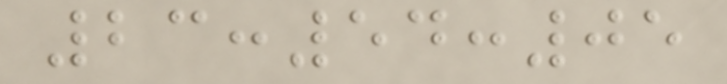23:54:05
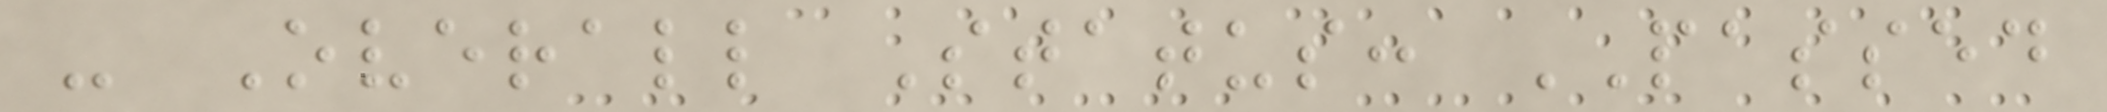- Overall Status: PASSED
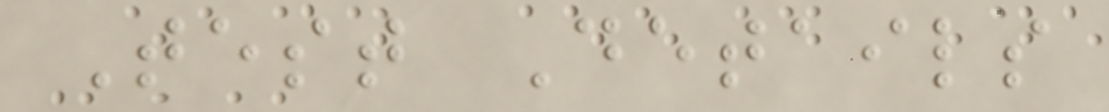Test Details
